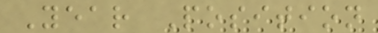Year Position
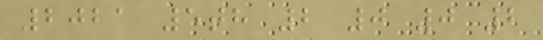2021 5th 2 0 0 2
